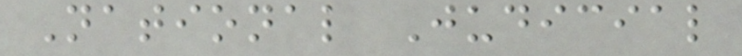National Judicial
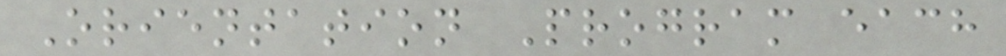Orientation Program each
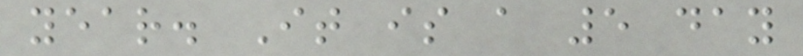year. It is a 5 day
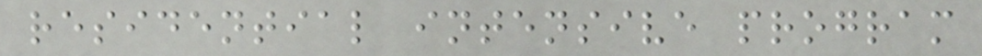residential intensive program
